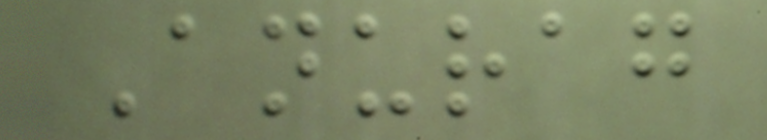Anurag
